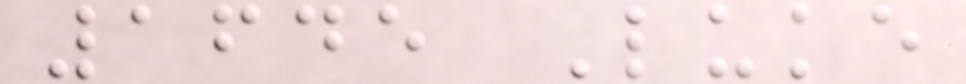1645 Luke
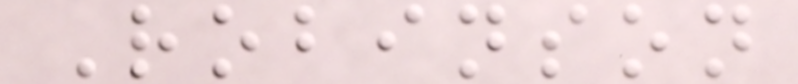Robinson
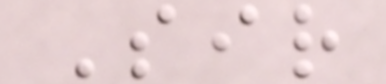Sir
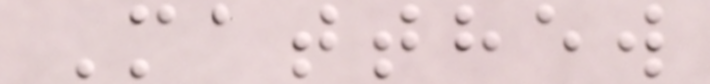Matthew
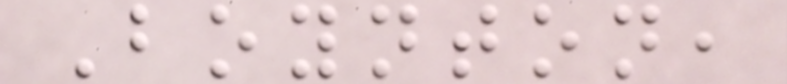Boynton,
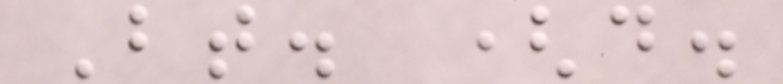Bt. (d.
